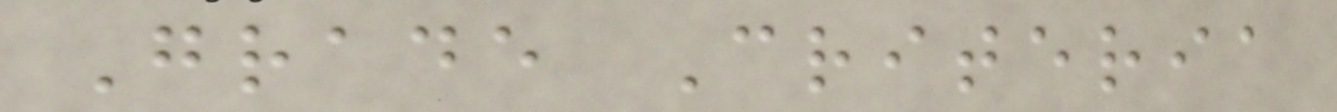Grade Criteria
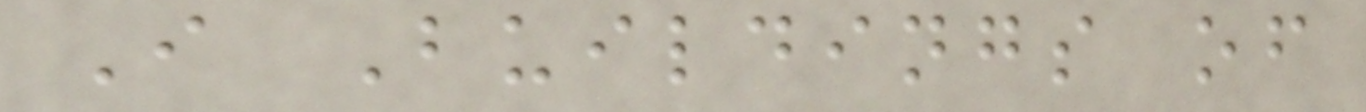I Buildings of
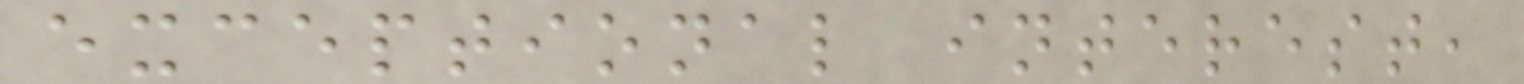exceptional interest,
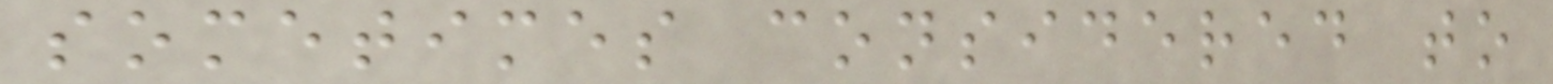sometimes considered to
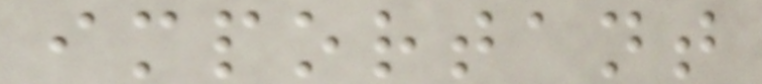important
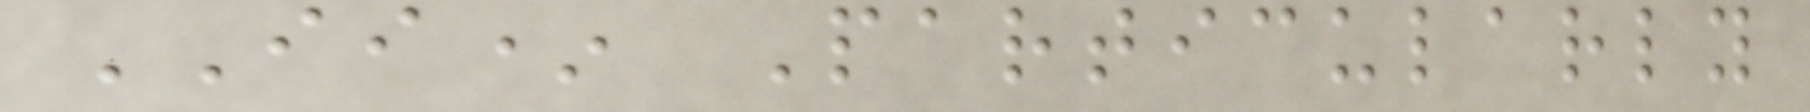II* Particularly
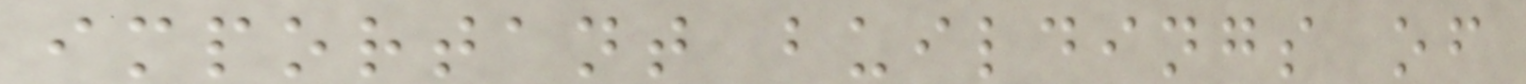important buildings of
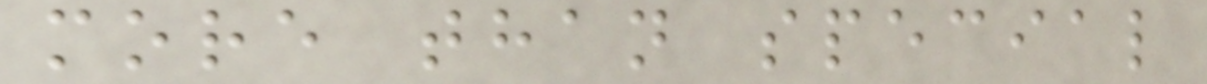more than special
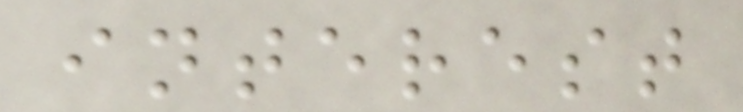interest
